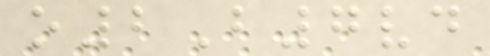o2B7vd
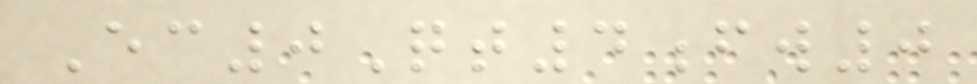Ec0Qt4fw0
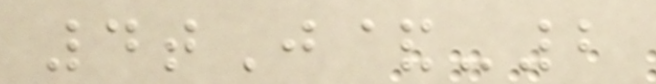4tJ&-2
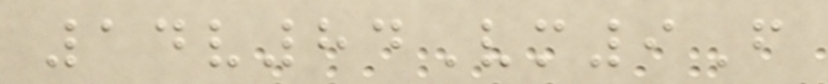14v84Vm9F
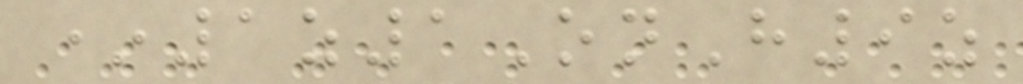*1z1OnH9z
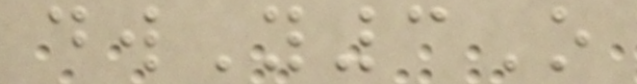dwY3O
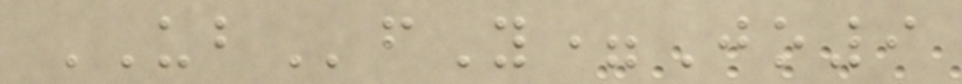UBfY=Jo9
